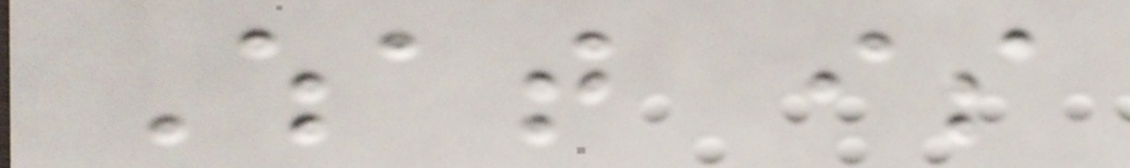What is
